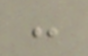:
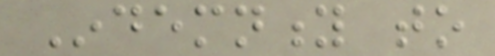Indemnity to
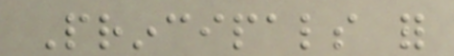Principals for
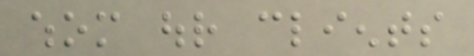whom our clients
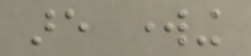are working
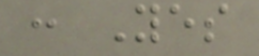: Yes
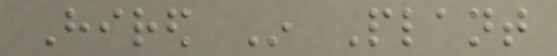Hired In Plant
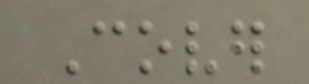Cover
